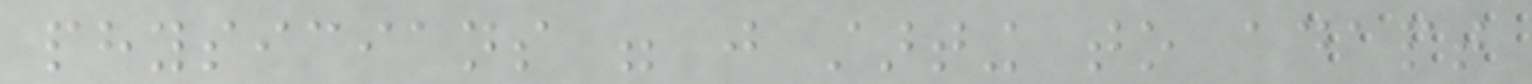physicians were just starting to adapt
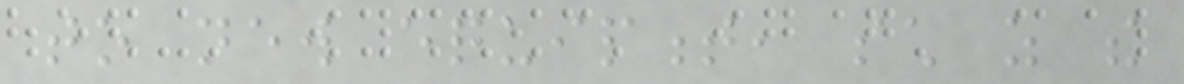to new equipment, such as the
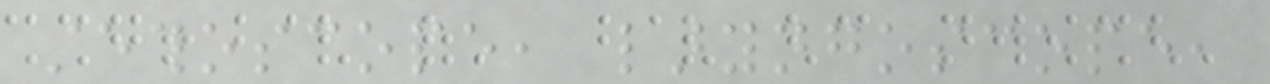stethoscope, laryngoscope,
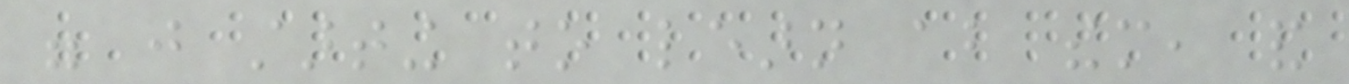were just starting to learn about them, and
